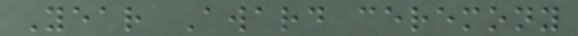Year Award ceremony
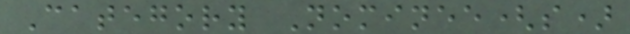Category Nominee(s)
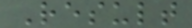Result
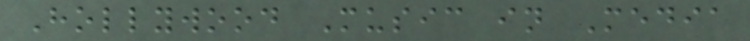Hollywood Music in Media
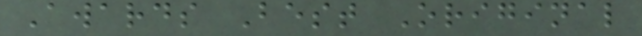Awards Best Original
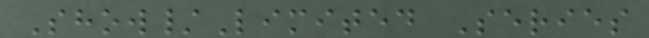Show/Limited Series
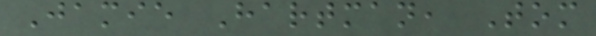Jamie Hartman, Tom
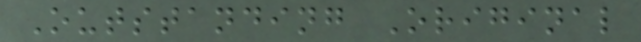Outstanding Original
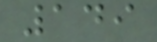149
